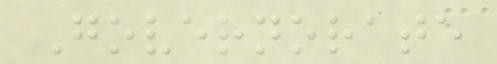Governorate
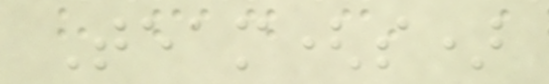Team(s)
